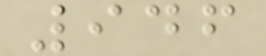946
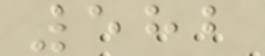582
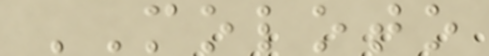MOLOTO
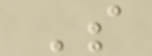S
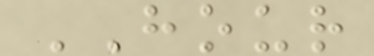HOUR
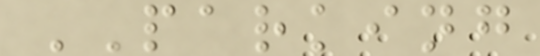PARKING
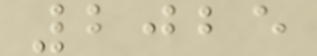2025
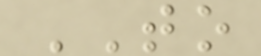TO
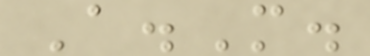A.M.
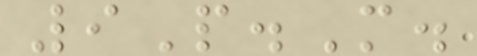9P.M.
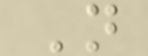N
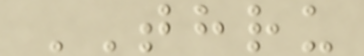THRU
